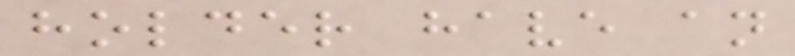holder have an
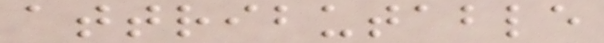attributable
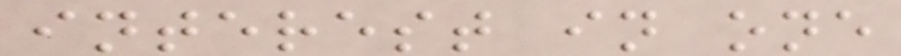interest in one
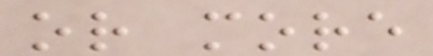or more
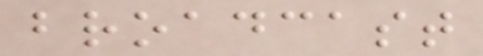broadcast
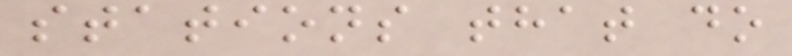stations that do
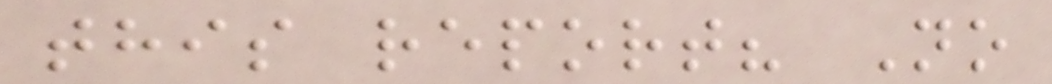this report? No
